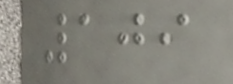109
